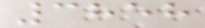3858
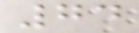74
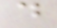d
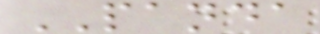PANDA
